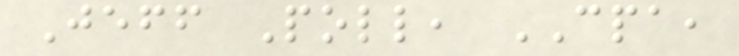Jeff Poll, CPA,
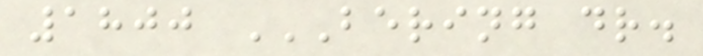1800 BERING DR.
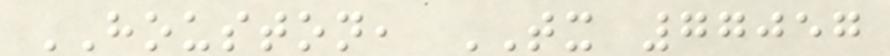HOUSTON, TX 77057
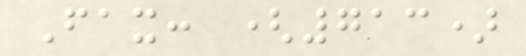Fax: (713)
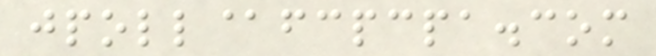jpoll@fcpcpa.com
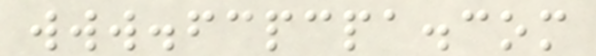www.fcpcpa.com
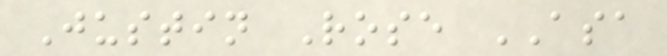Justin Rose ASA
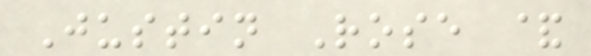Justin Rose &
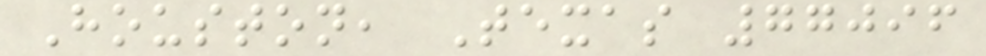Houston, Texas 77096
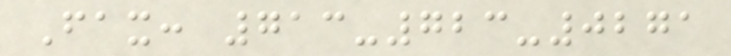Fax: 713-723-0271
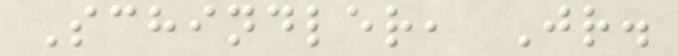Schindler, Jr.
